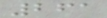261
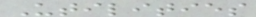Utilities
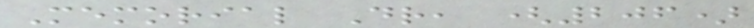Memorial Dr, (206)
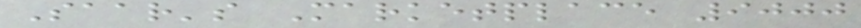Saar's Marketplace 9000
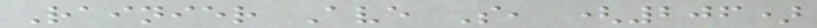Rainier Ave S, (206)
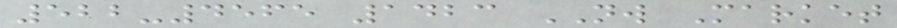522-4565 1423 NW Market
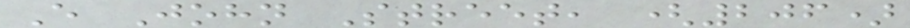E John Street, (206)
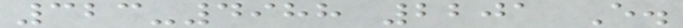323-4988 2201 E.
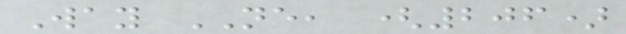Way NE, (206)
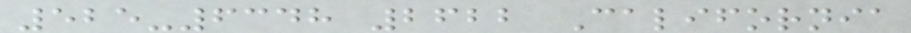525-6348 2622 California
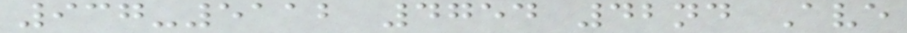937-5112 4754 42nd Ave
